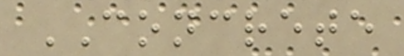CONCRETE
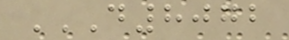D8072
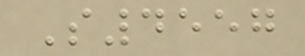S4557
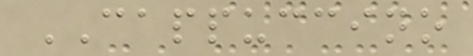CAPPUCCINO
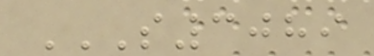S3089
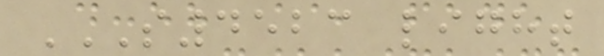S4523 LIGHT
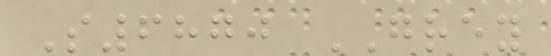S6870 GREY
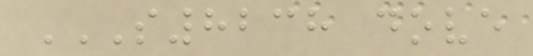S8238 DOVE
